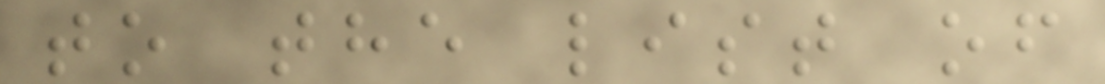to the list of
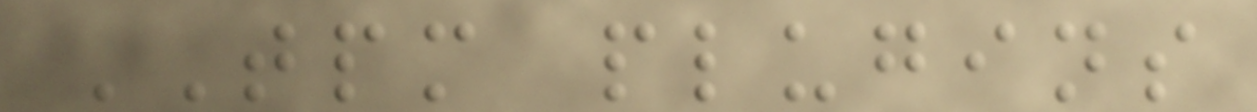TPM plugins
